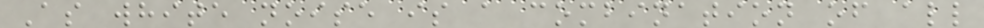As white noise is a combination of all
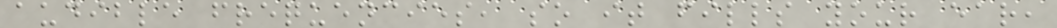audible frequencies, so it fills your ear,
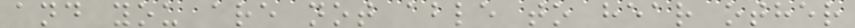and you are not able to hear other
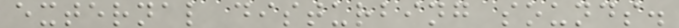external disturbing sounds.
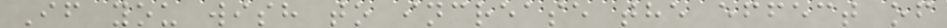If you wish to increase the effect of
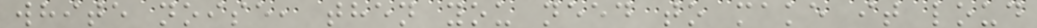white noise, then you need to make it loud
